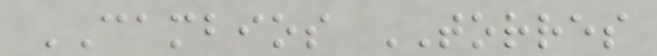CAMBIOS TORRES
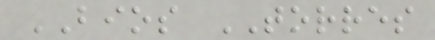BIOS TORRES
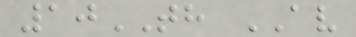10TH AV
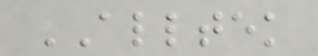ALLTEK
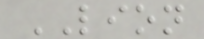LION
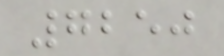7250
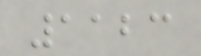1123
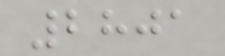2801
